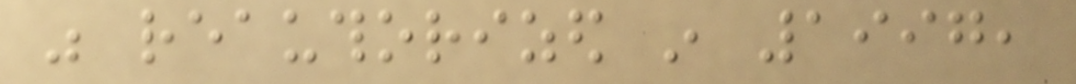was reauthorized in 1997,
